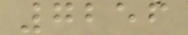7256
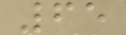65
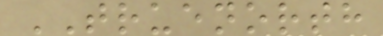TRUENORTH
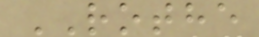ROTHE
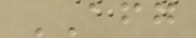AFG
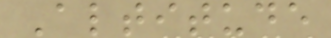Altitude
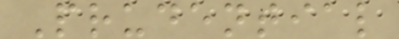Prudential
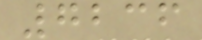7236
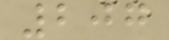207
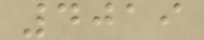4019
